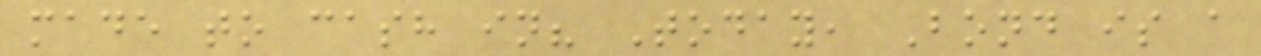made to cash in? Today, Bond is a
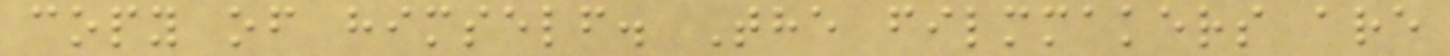copy of himself. The filmmakers are
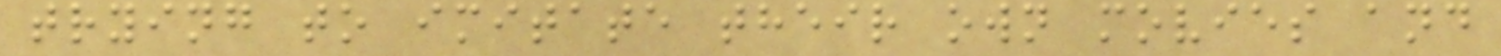trying to imitate their own movies and
